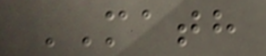MATH
